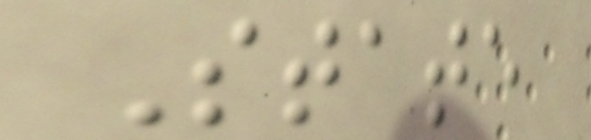State
